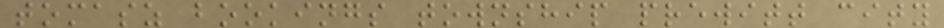tomasz bookings township prewitt city
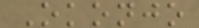Okonjo
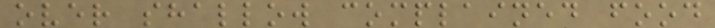over shallow complained food
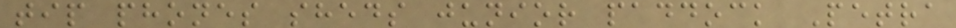tip phones sheds junior paddock Petra
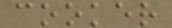cooker
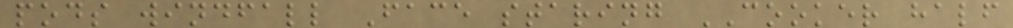pods windfall Face staring COOKER half
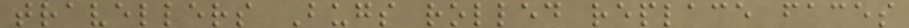travellers Bugs rolled replace faces
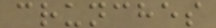crunches
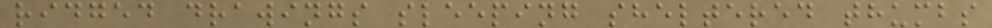ridged drawings sleeping sheltered thumbs
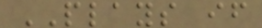PLAYS if
